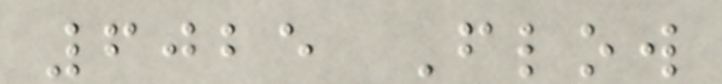6025 Flow
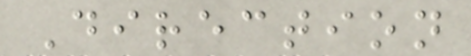Direction
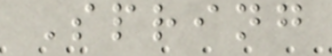Spring
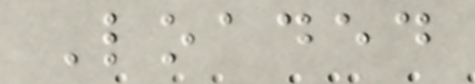Loaded
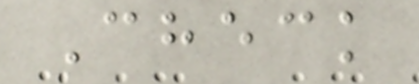Check
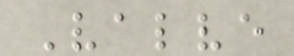Valve
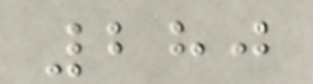280
